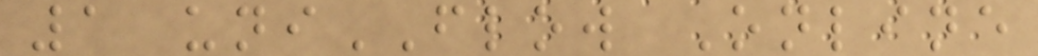1 uniFLOW Online
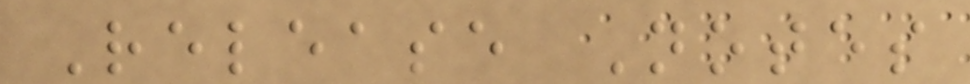Release Notes
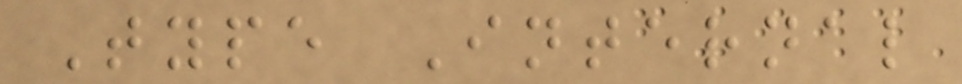Type Internal
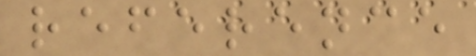reference
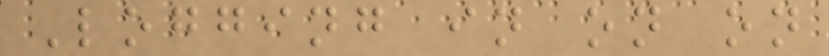Logging in on on
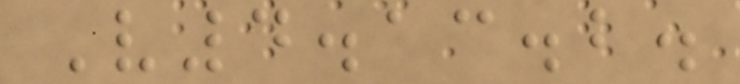V4.13.2.
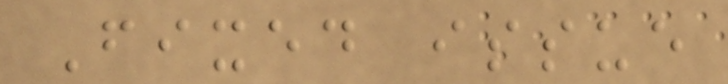Fixed issue
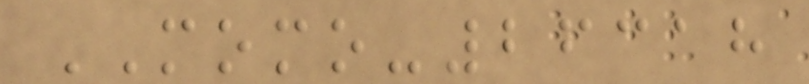MOMO-26318
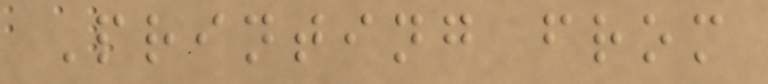Printing from
